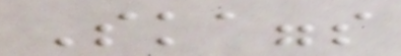Skaggs
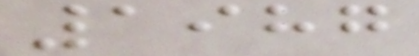1987
